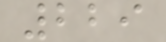229
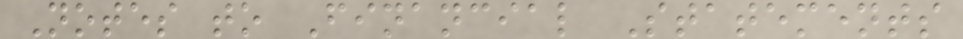Notes to Financial Statements
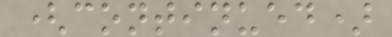(continued)
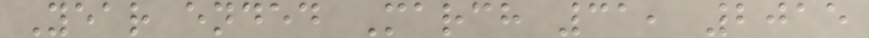Year ended March 31, 2015
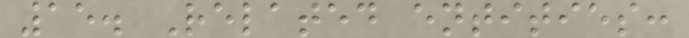15. Related entities:
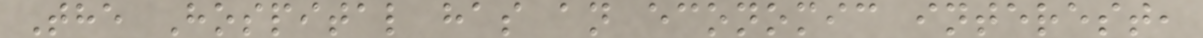The Hospital has an economic interest,
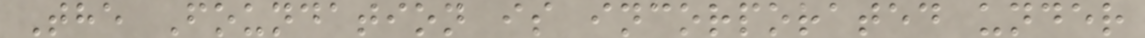The Foundation is incorporated under
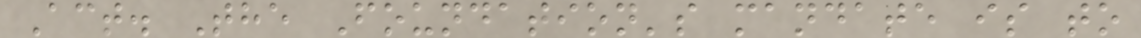Act. The Foundation's mandate is to
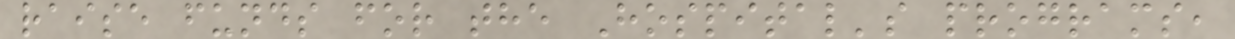raise funds for the Hospital's programs,
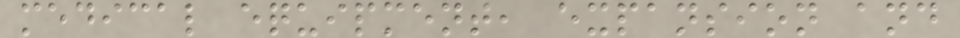medical equipment, expansion and
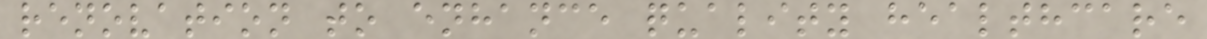renovation to enhance quality healthcare
